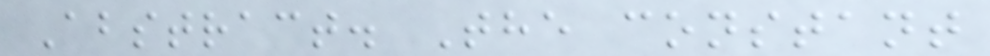Abstract. The constant
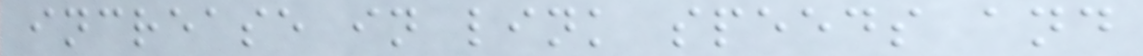increase in link speeds and
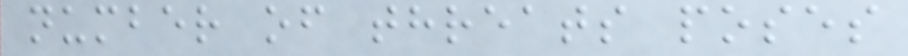number of threats poses
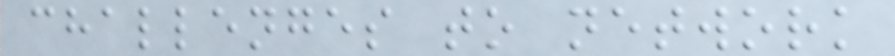challenges to network
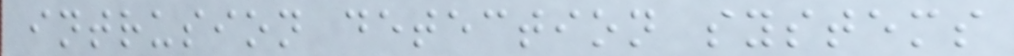intrusion detection systems
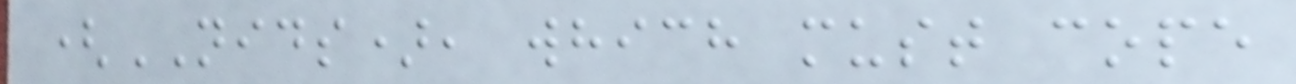(NIDS), which must cope
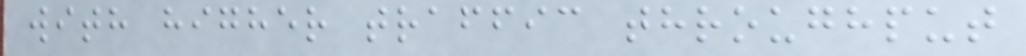with higher traffic throughput
